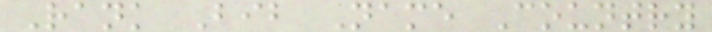Rank Bib Name Country
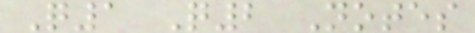Q1 Q2 Notes
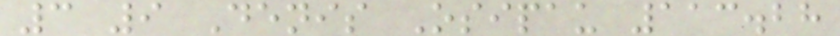3 9 Denis Osipau 113.28
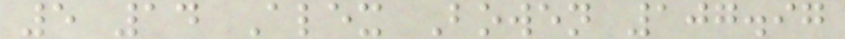5 14 Alex Bowen 107.97
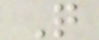Q
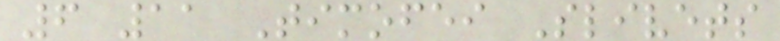6 11 Timofei Slivets
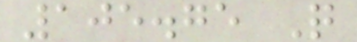105.75 Q
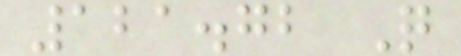121.72 Q
